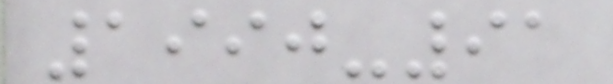1990-91
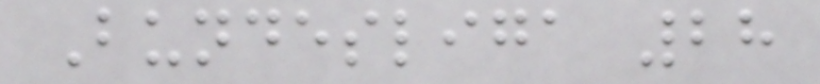Bundesliga 28
